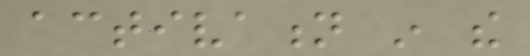activation in the
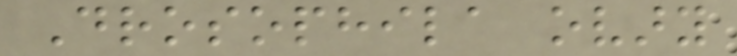Drosophila ovary
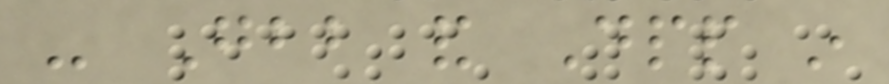- Gbb and Dpp in
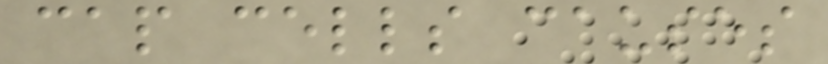cap cells causes
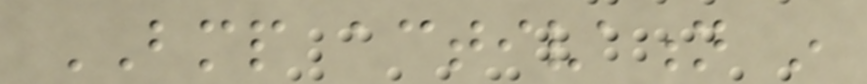BMP activation in
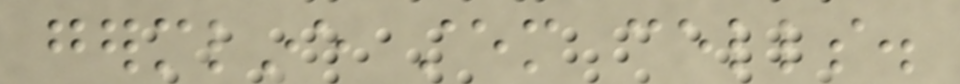germline stem cells.
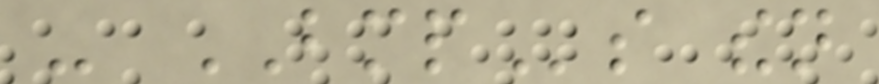- BMPs then
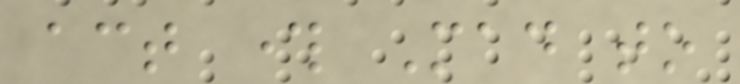act through Mad to
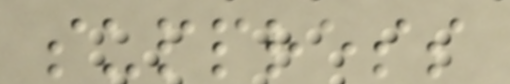suppress
